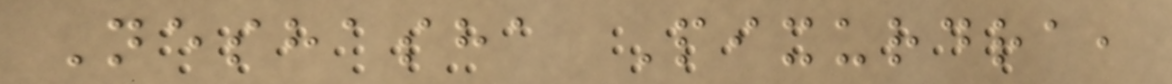Neshasha Pixurdra,
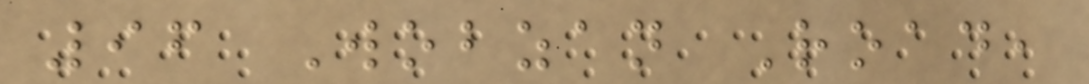96 Wobzan Road,
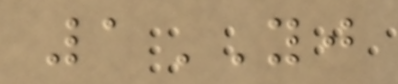1YJ
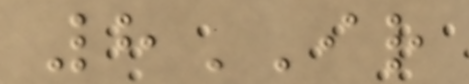8IR
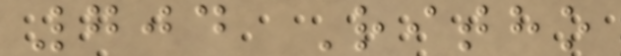704 Ritho
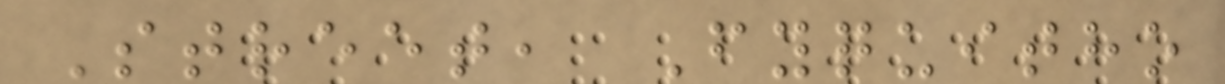Street, Fyquitho
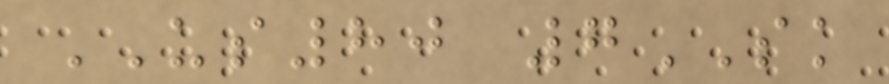US80 7SK
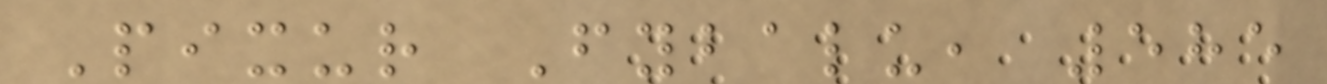Pixur Fybalu, 585
